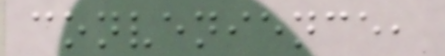convenience,
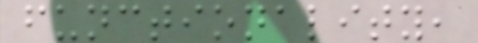functionality,
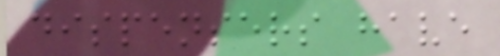dispensers have
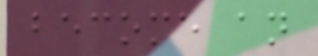become an
